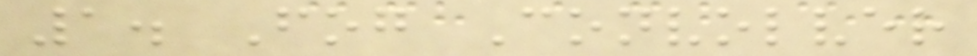1. Fog Convolver
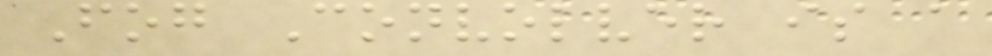Fog Convolver is a
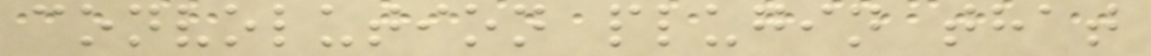convolution plugin that
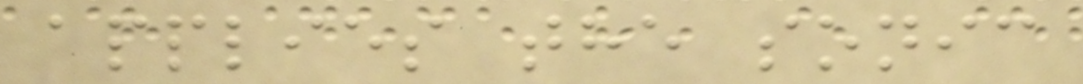applies the sonic
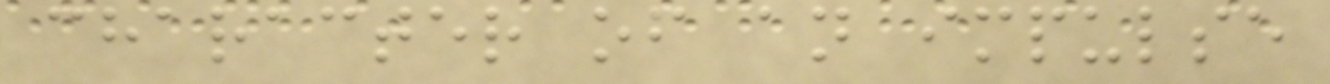character of an impulse
